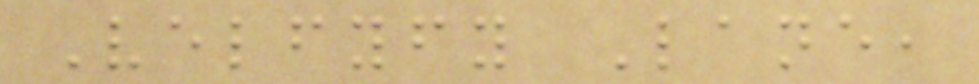Velfyfy Lane,
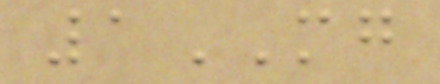1MG
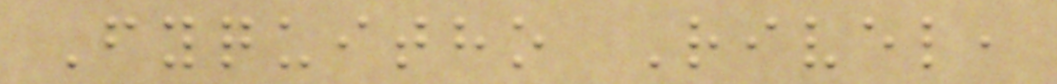Fyquitho Rivel,
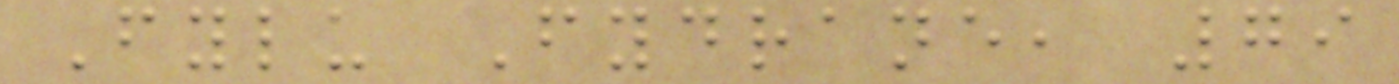Fylu Fydrane, 79
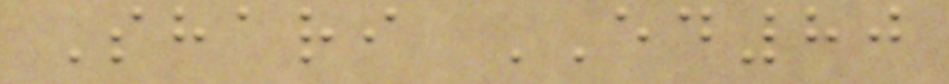Shari ED80
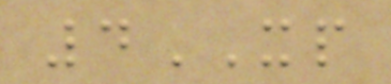4XP
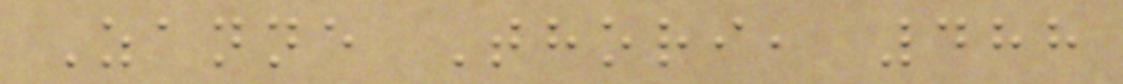Zanne Thori, 488
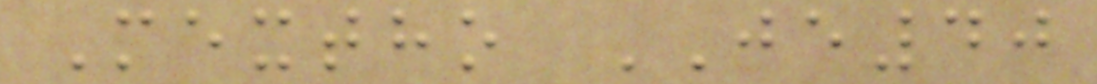Mextho JE40
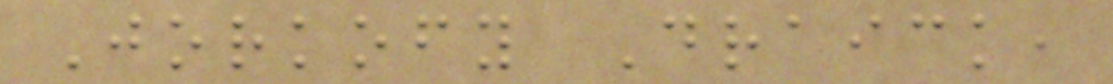Jorkofy Draick,
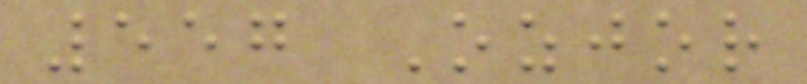557 Ozjor
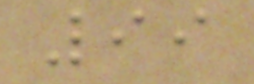99
